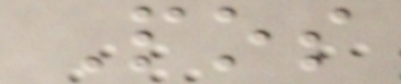Pos
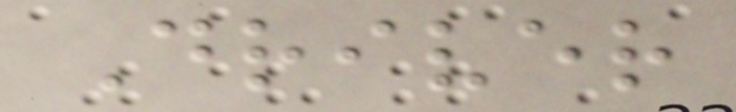Driver
